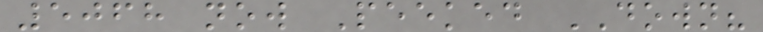5068 now Peeked DOWN?
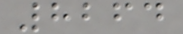8264
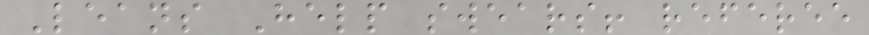Leans Help swears! referee
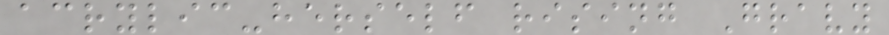acrylic-herself rising Gravy
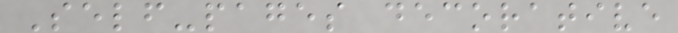Self-pages decorative
